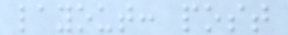layout: post
